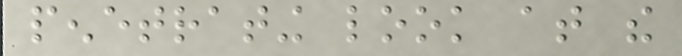penetrating look at the
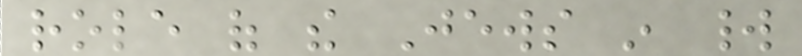role of the Jews in world
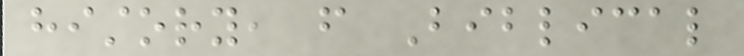history, from Biblical
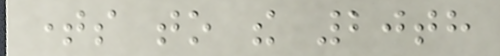times to the 20th
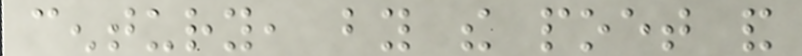century, by the poet and
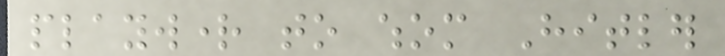playwright to whom Hitler
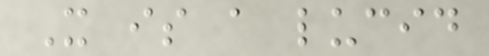It is a lucid
